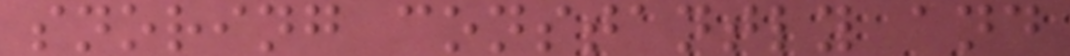snoring constantly and
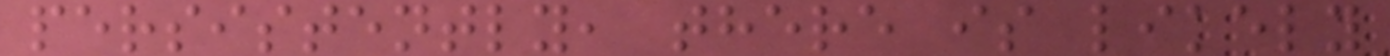persistently, there is likely
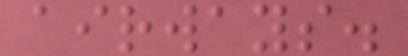airways.
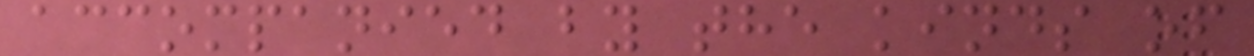accompanied by the kinds of
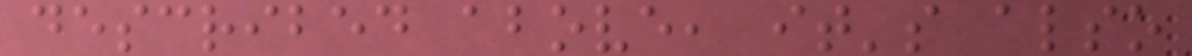described above, it's also
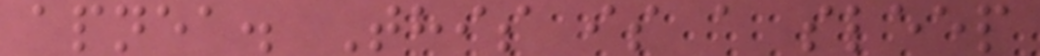apnea. This is a sleep
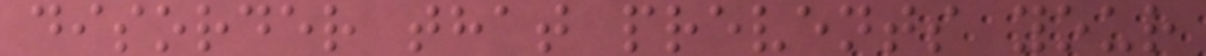disorder that prevents your
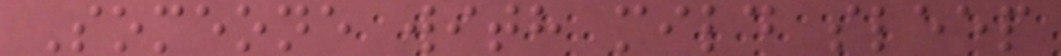Someone with mild sleep
